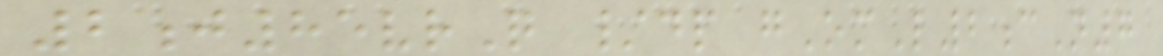2j85vrQ /dp gOmL2cN7
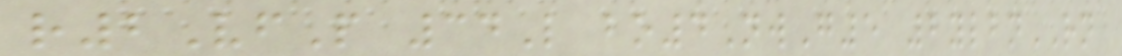r2VfP 34L bo4NwG5 2ylbnRN
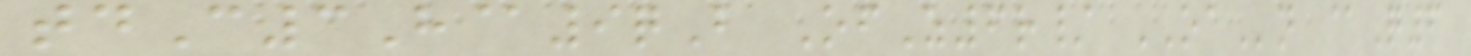tdC3H@9qB OfZ6r/ OAn @Q6
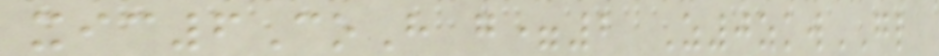xic6CoH g=2 Z0zkwGL
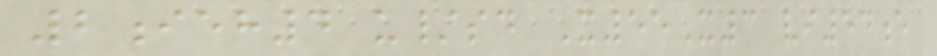2ieh4 u/sd X55X3 vi54e
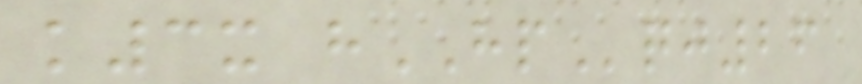k3x hHPqj26
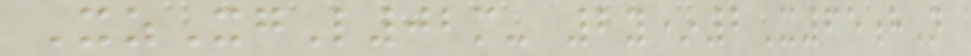XzXgL02m- 2y*2X65hN
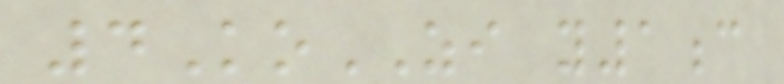4KoZI y1c
